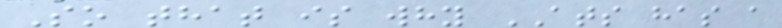So that is why ATS has a
